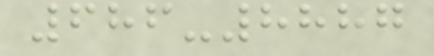686-8887
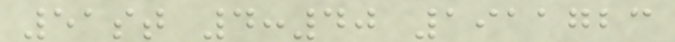51st 4:40 1911723
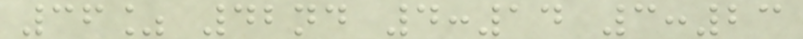36% 42nd 4:14 3:23
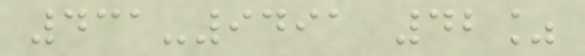431-9491 42%
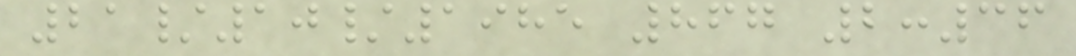21/10/1985 867 2:36
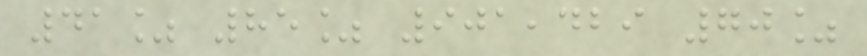41% 85% 901,429 70%
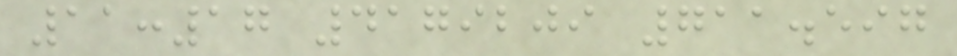11:17 4179209 711.597
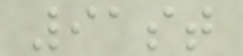91st
